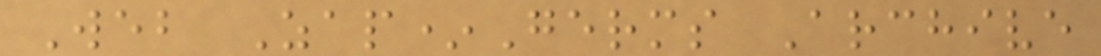Web Zap*Germs Archive
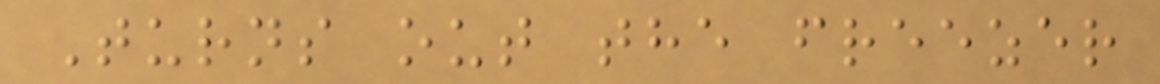Turns out the freezer
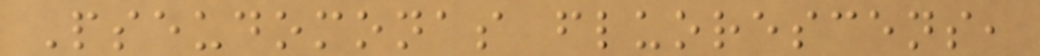Pseudomonas fluorescens,
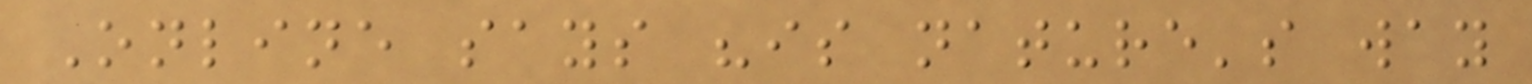Online says "is nature's way
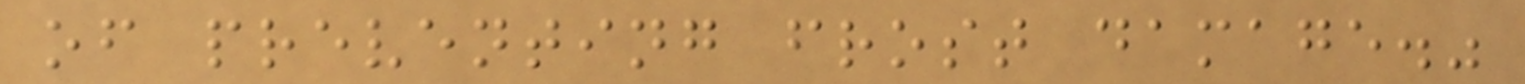of preventing frost damage."
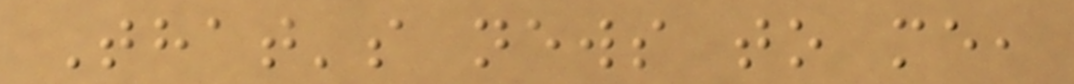That's news to me,
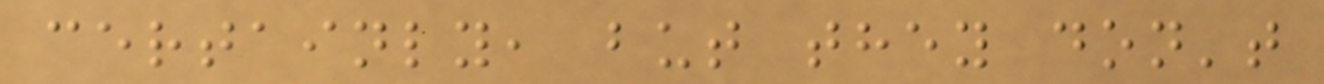certainly, but they don't
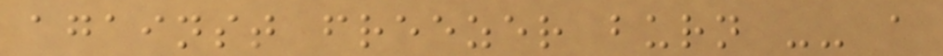against freezer burn -- a
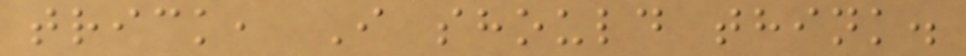trick, I should think.
